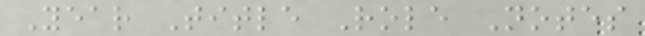Year Title Role Notes
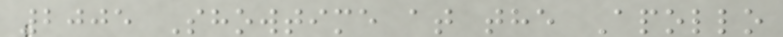2005 Showtime at the Apollo
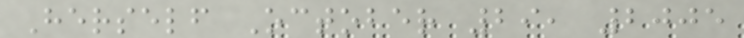Herself October 29, 2005
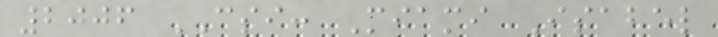2006 CSI: Miami Isabel
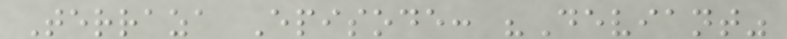Terraza Episode: "Deviant"
